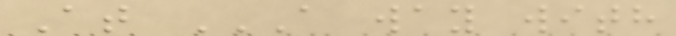At A WAY WITH
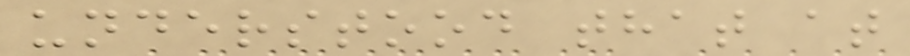understood that at
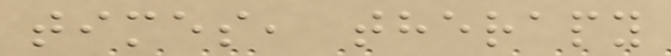times, therapy
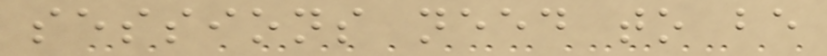sessions need to be
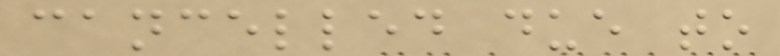cancelled due to
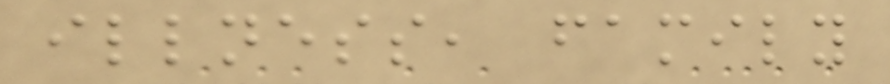illness, family
